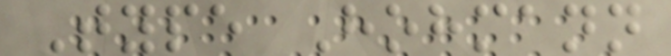Type Hohmann
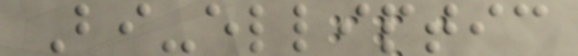Bi-elliptic
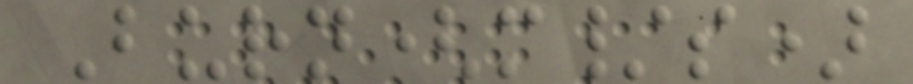Burn(m/s)
